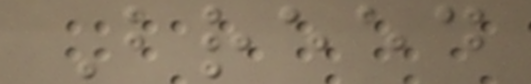Breed
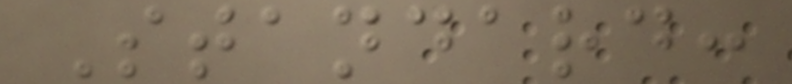Standard:
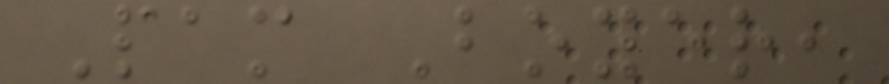Pam Boyer,
